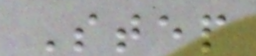Step
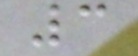3
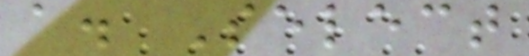a. Select
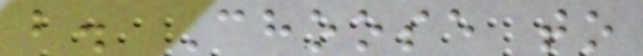b. Choose to
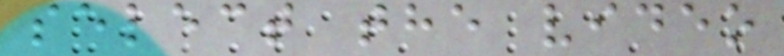select the video
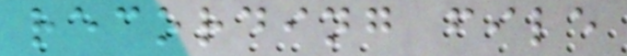recording file
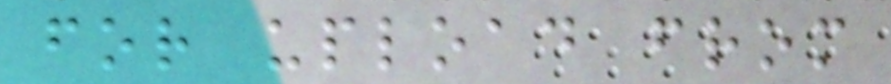for upload from
